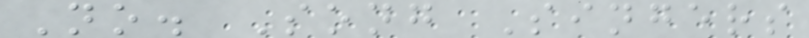No. Song Singers
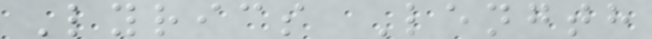Lyrics Length
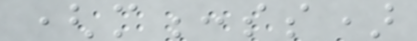(m:ss)
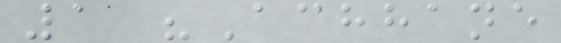1 "Achhane
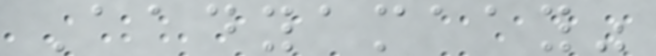Aadyamaay"
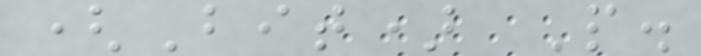(Bit) P.
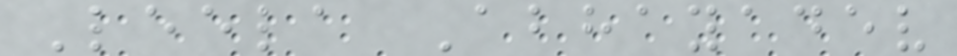Leela Abhayadev
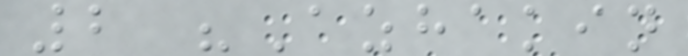2 "Azhakin
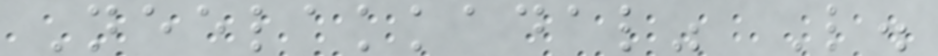Neelakkadal" L.
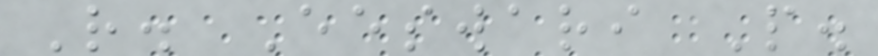R. Eeswari P.
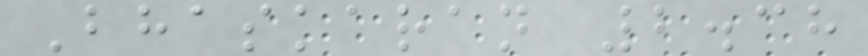Bhaskaran 2.38
